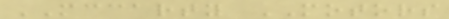MCCARTY MOTORS
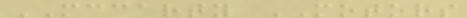MCCARTY MOTORS
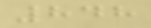848
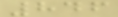846
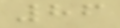86
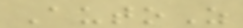AutoZ
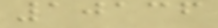10136
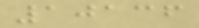10136
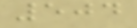504
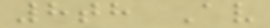8th Av
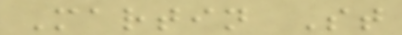Martin St
